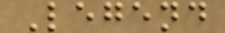Legend
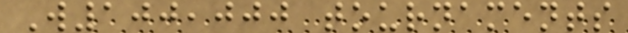W100,000 tournaments
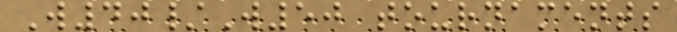W40/W50 tournaments
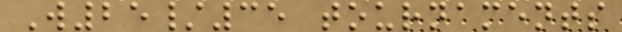W25/35 tournaments
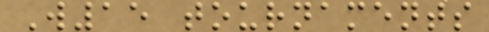W15 tournaments
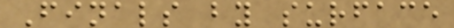Finals by surface
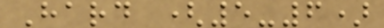Hard (5-6)
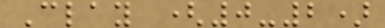Clay (0-2)
